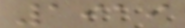1919
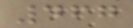467
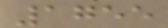1755
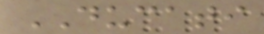DUCATI
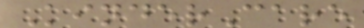KinderCare
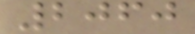2060
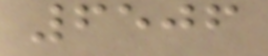6506
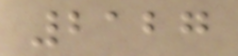2127
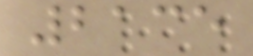2135
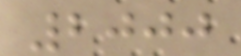2000
